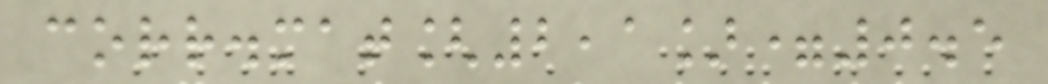corr.mat[2,1]=0.5
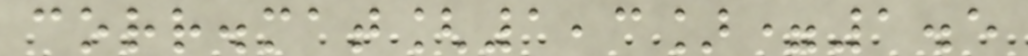corr.mat[1,3]=1.5
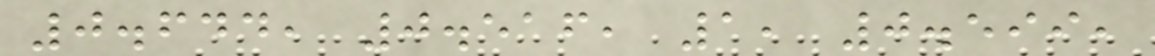0.644, 0.516, 1, 0.599,
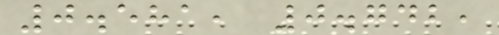0.581, 0.742,
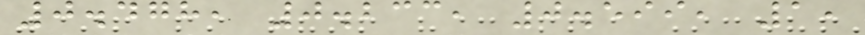0.478, 0.233, 0.599, 1,
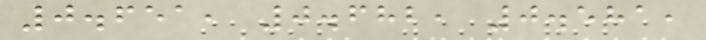0.651, 0.682, 0.581,
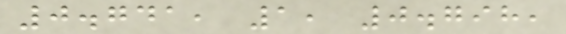0.741, 1, 0.798,
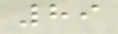89
